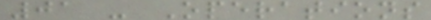01 - Operations
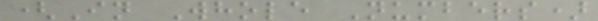(In Whole Numbers)
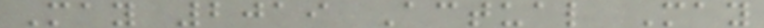May 2019 Actual May
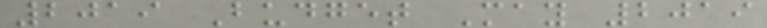2019 Budget May 2019
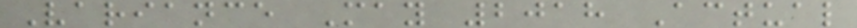Variance May 2018 Actual
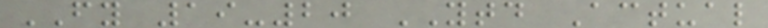FY 19-20 YTD Actual
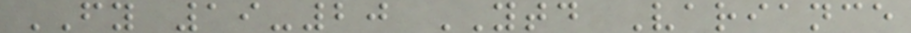FY 19-20 YTD Variance
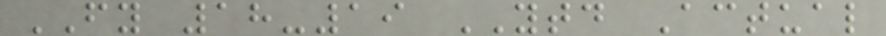FY 18-19 YTD Actual
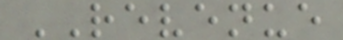REVENUE
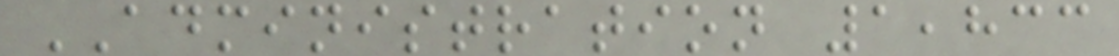ADMINISTRATION 1,833
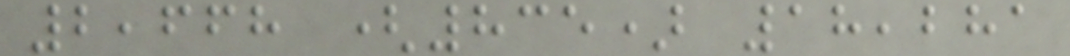2,668 (835) 18,281
